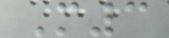M3
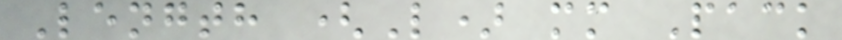Length (L) mm Pack
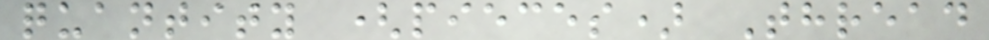quantity (pieces) Thread
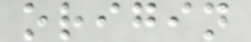origin
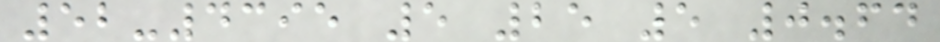52-4395 5 25 5 0.64
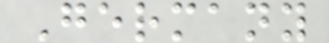Germany
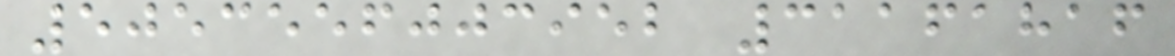5053556003952 31161816
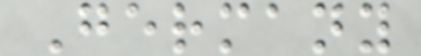Germany
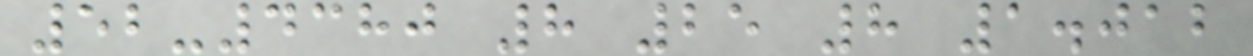52-4380 8 25 8 1.012
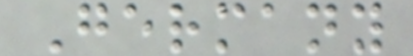Germany
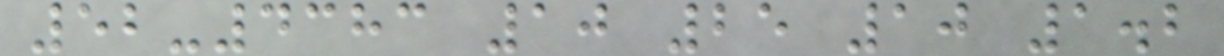52-4383 10 25 10 1.2
